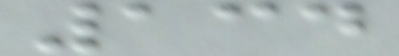134
